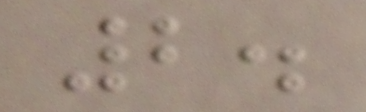2.
